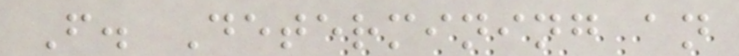F. Determining an
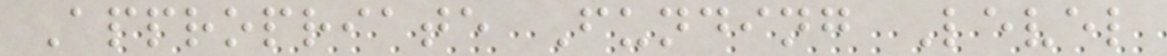Appropriate Funding Level
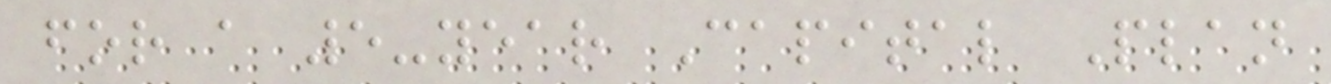for a 5-year Capital Plan
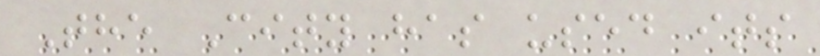The City has used its
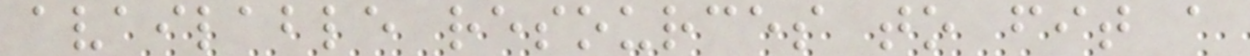available resources to fit a
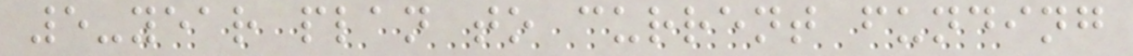5-year plan to current funding
